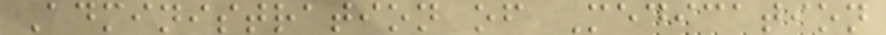Administration of Medication
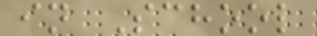in School
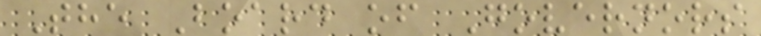The Board of Governors
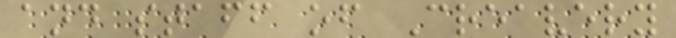and staff of Creavery
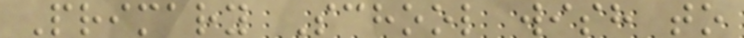Primary School wish to
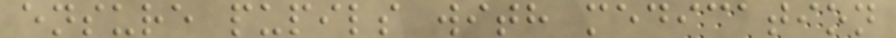ensure pupils with medication
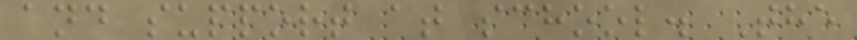and support at school. The
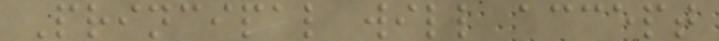Principal will accept
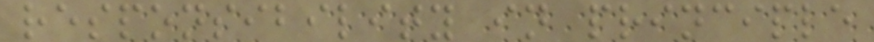responsibility in principle
